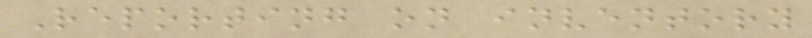Reporting on inventory
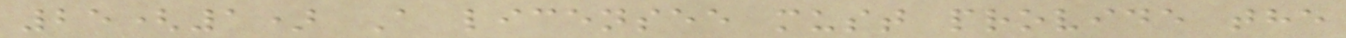25(1) A licensee must provide the
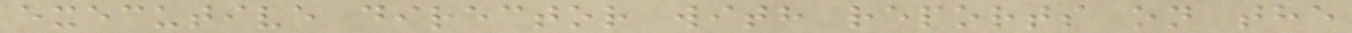executive director with reports on the
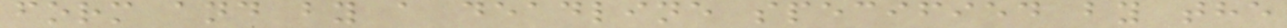form and by a deadline specified by the
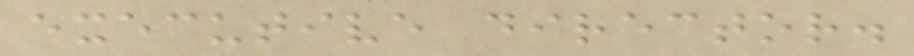executive director.
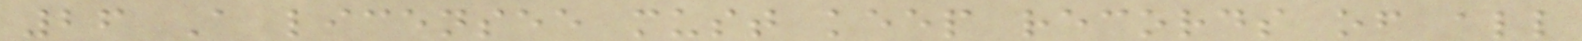26 A licensee must keep records of all
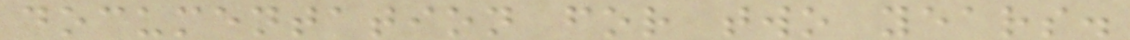documentation for two years.
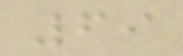69
